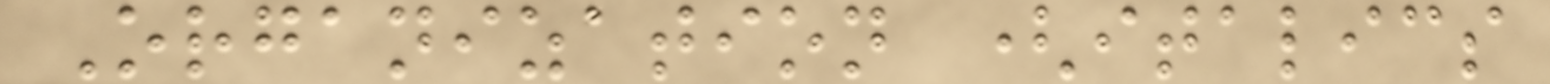Organization (italics
